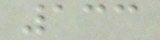133
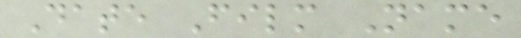Date Film Name
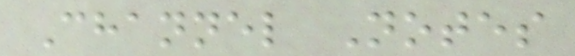Channel Notes
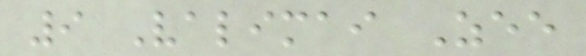9 Valimai Zee
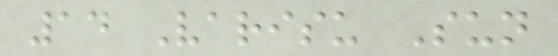14 Varisu Sun
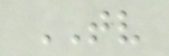TV
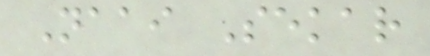Naai Sekar
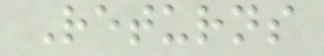Returns
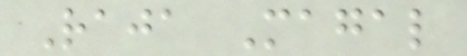Raja Magal
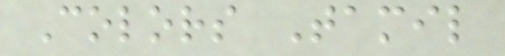Colors Tamil
